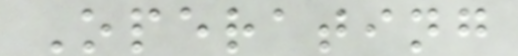Operating
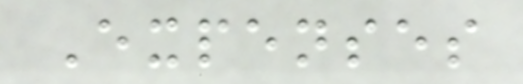Expenses
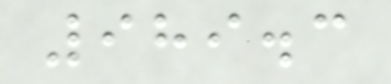989.3
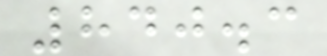840.3
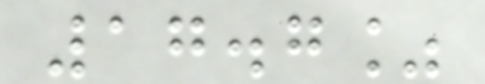17.7%
